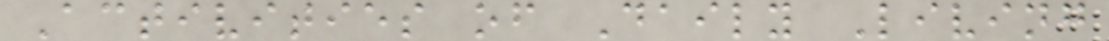Activities of Daily Living
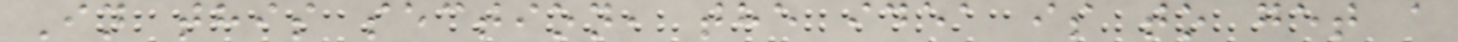In this section, the idea is to get a
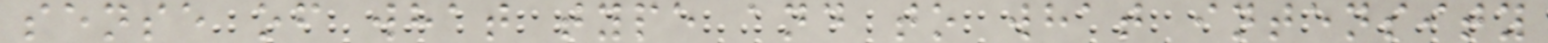sense of what type and to what intensity
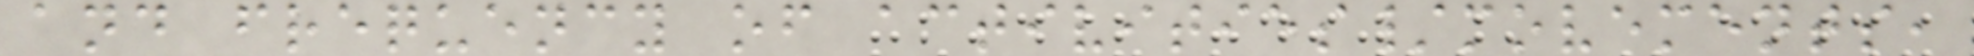and frequency of activities/movements,
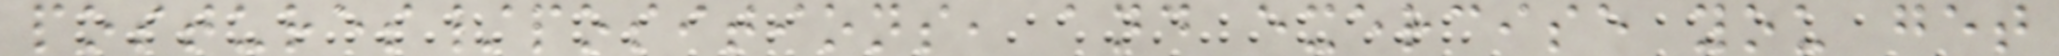postures/positions, and exercise you get
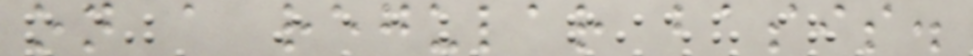on a regular basis.
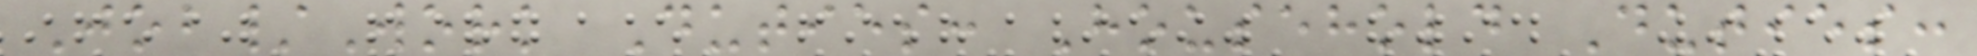Job/Work Duties: Household Duties:
